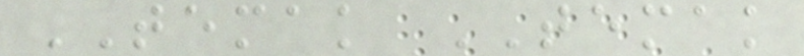TEMAK TEMAK
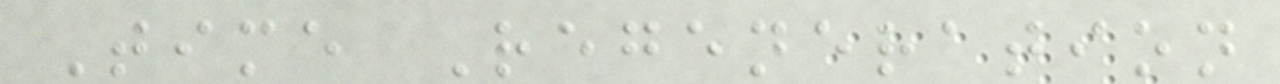Time Regeneration
